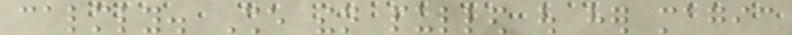calmly. She then pulled out her magic
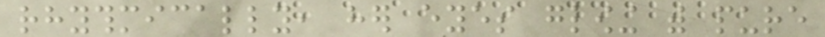rhythmically, her eyes glowing with pure
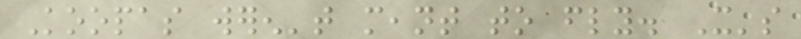Koopas weren't meant to fly. It's
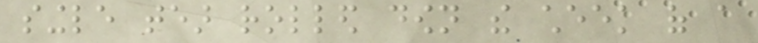single tear rolled down the cheek of a
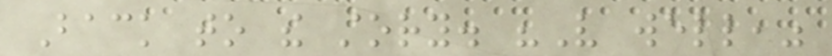Back to the story. "Very well,"
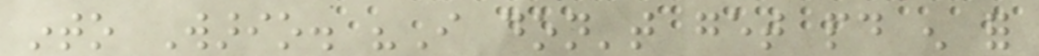into Wario. "I don't get paid enough for
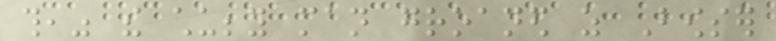this," the chubby man groaned as Bowser
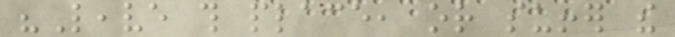"Leave this place, or suffer the
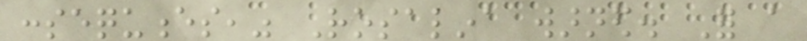consequences," Rosalina warned. For a
